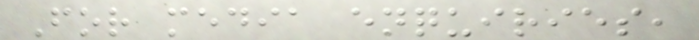For media enquiries,
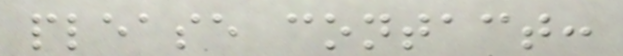please contact:
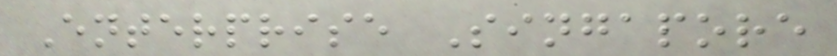Enterprise Singapore
